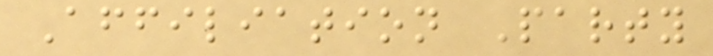Affiliation Party
